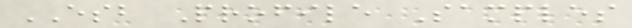ESB Profile Samples
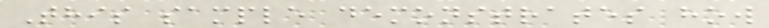This sample demonstrates how
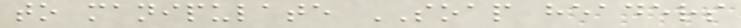to manipulate SOAP headers
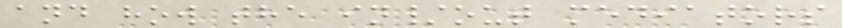and how the in/out mediators
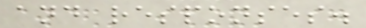and responses.
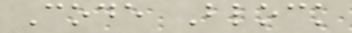Code Block
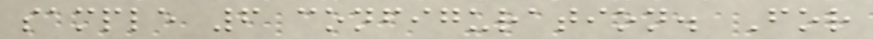sample 6 configuration. For
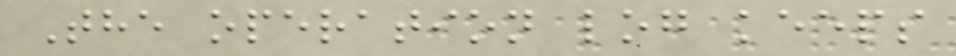The operation log keeps
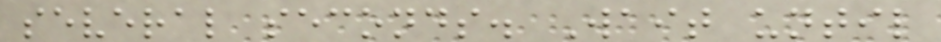several seconds. Wait until
